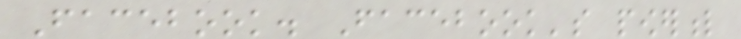Facebook. Facebook's powerful
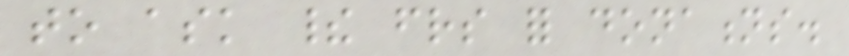to ask their friends for donations.
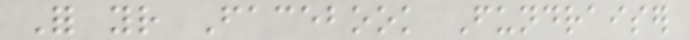For your Facebook Fundraiser
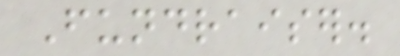Fundraiser.
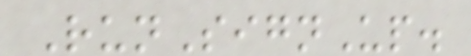RunSignUp.
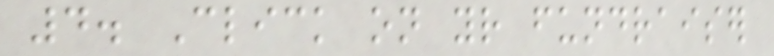4. Click on your fundraiser
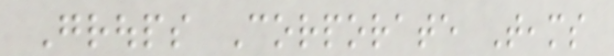Groups Corporate Teams
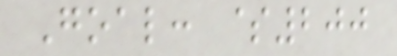Goal: $200
